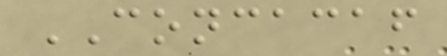CONCACAF
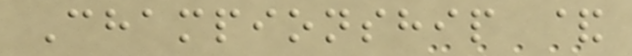Championship &
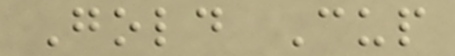Gold Cup
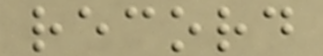record
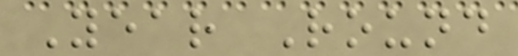Year Round
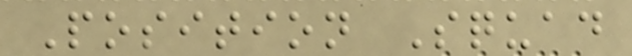Position Squad
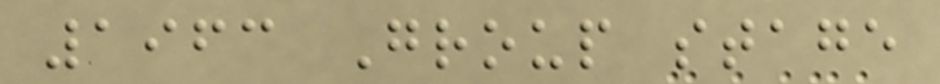1963 Group stage
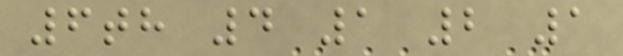6th 4 1 2 1
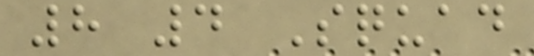8 4 Squad
